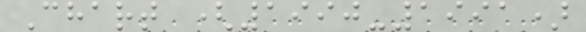Chart (1990-1991)
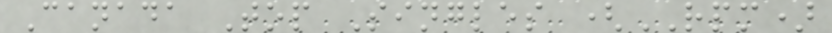Canada Top Singles (RPM)
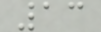13
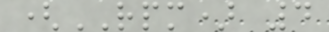(RPM) 4
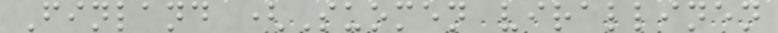Finland (Suomen virallinen
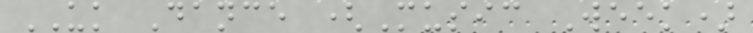UK Dance (Music Week)
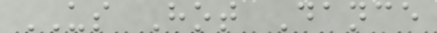US Hot Dance
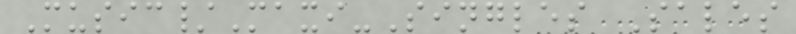Music/Maxi-Singles Sales
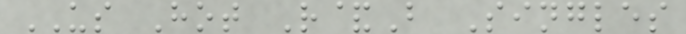US Hot R&B Singles
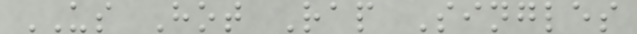US Hot Rap Singles
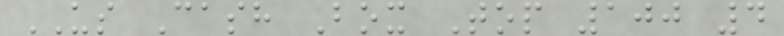US Cash Box Top 100 4
